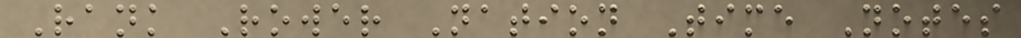Rank Rower Nation Time Notes
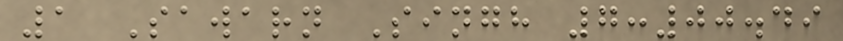1 Sawarn Singh 7:00.49
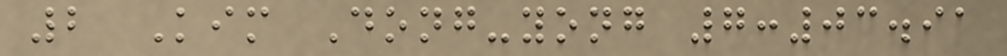2 Kim Dong-yong 7:03.91
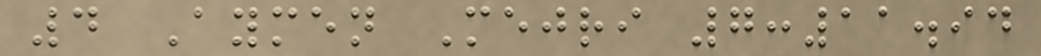4 Aymen Mejri 7:11.94
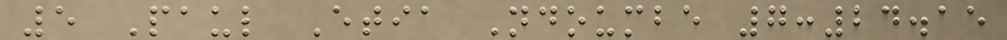5 Paul Etia Ndoumbe 7:24.15
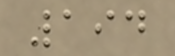194
